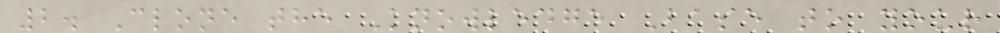2. Clone the Knowledge Base to your
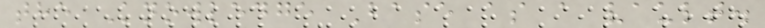the Knowledge Base as a vault.
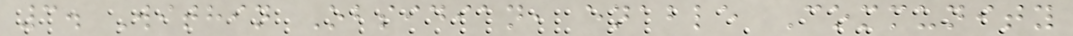3. Within Obsidian, enable Community
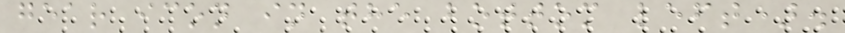gear icon in the bottom left).
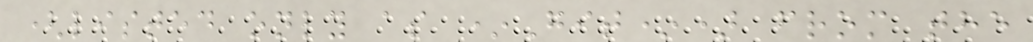(listed only as *Git*) from the
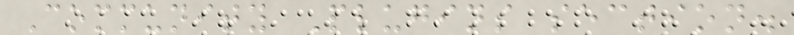Community Plugins section.
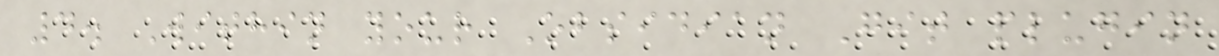4. Within your Obsidian Git plugin
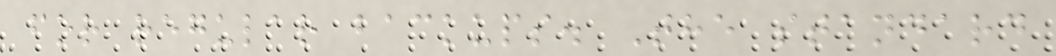for regular backups. The standard
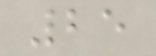25
